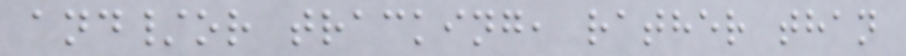and/or tracking, rather than
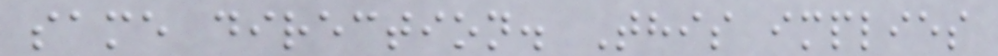same direction. This implies
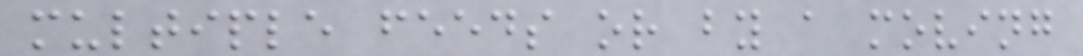multiple feeds or by a moving
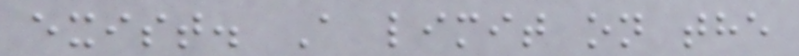exist. A limit on the
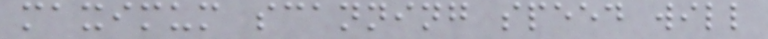maximum scanning speed will
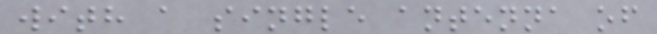with a single antenna of
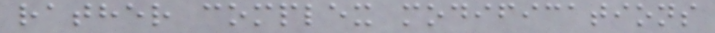rather complex modifications
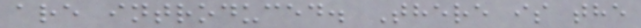are introduced. There is the
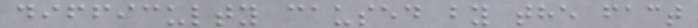difficulty caused by the fact
